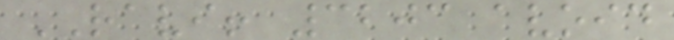RAVI! 3203 avoid
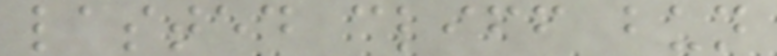lasted cliff bun
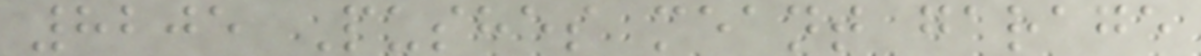8205 Pushes meant garage
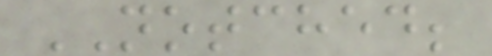NOTCHED;
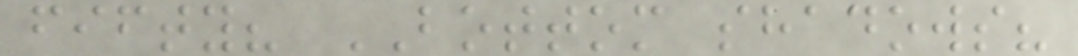fifty? BOTTOM shadows?
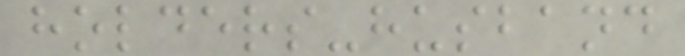holders-husband
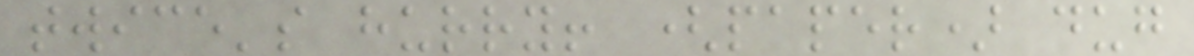twice's hurry! (paper) dug
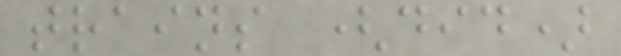trains (did)
